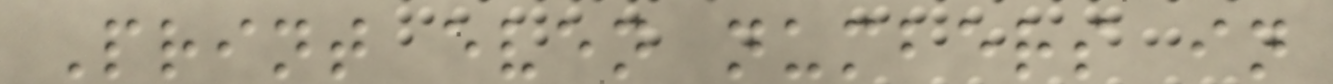Print even numbers in
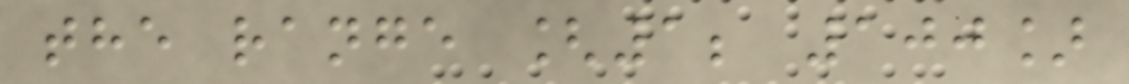the range [1; 100]
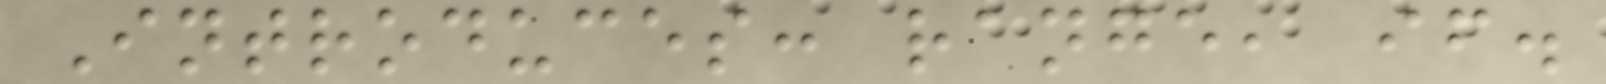Introduces: range, if.
